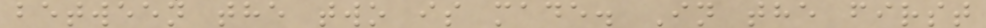between the two is made. In the first
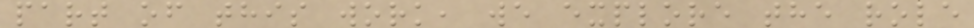part of this work, we explore the role
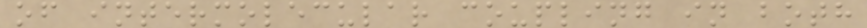of intermolecular coupling in both
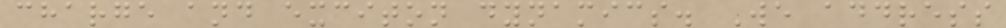charge and exciton dynamics. We address
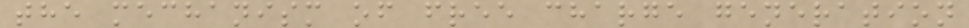the mechanism of free charge generation
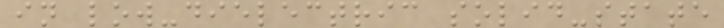in low-dielectric solid-state
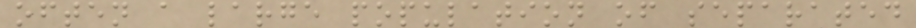often a large population of separated
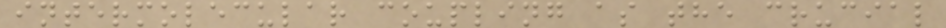intermolecular coupling as the crucial
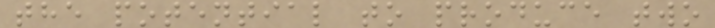the potential to produce two
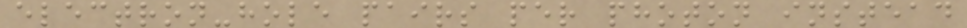electron-hole pairs per photon instead
